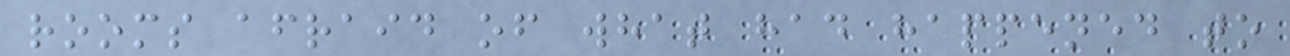rooms afraid of what had happened to
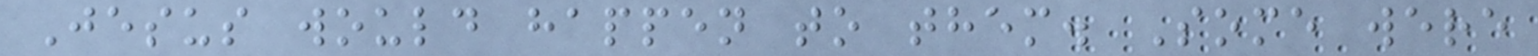Jesus would happen to them. Some were
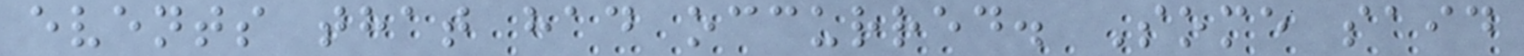events that had occurred. Some said
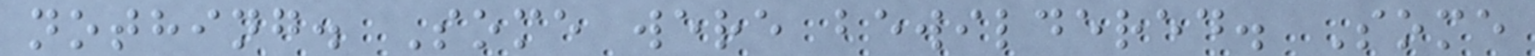nothing. Some were bewildered. Some
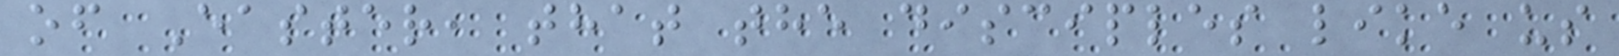of Easter, that the disciples like us
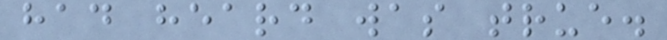had heard was true.
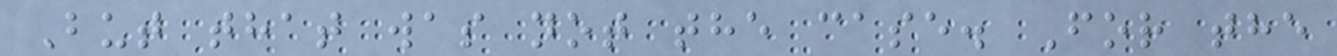But that was not the case. For the
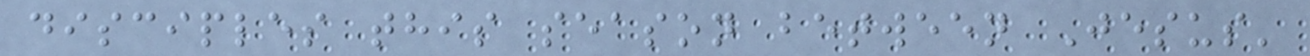disciples this season between Jesus'
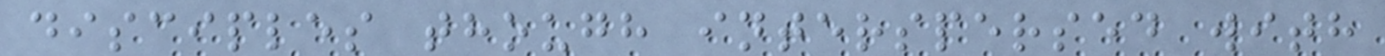disciples though interspersed with
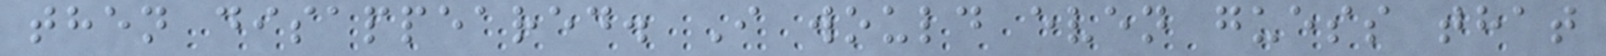then disappeared. I would even guess that
